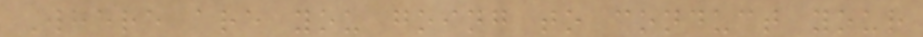Where are you going to conduct your
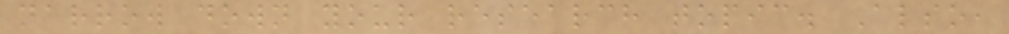narrow down your research topic. Also,
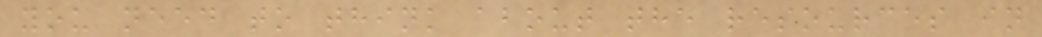you need to think about the resources in
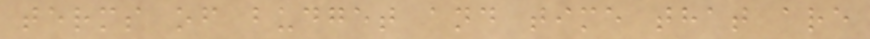terms of budget and time that are
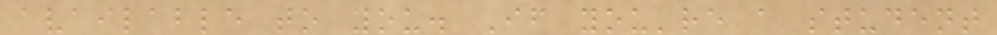available to you. If you're a student
